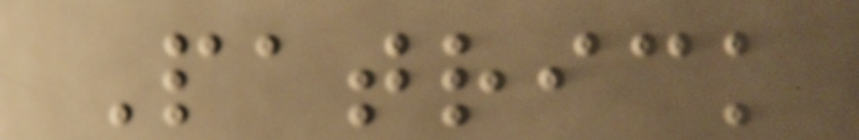Patrick
